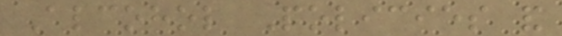Alcohol Policies and
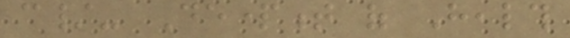c/- Department of Health
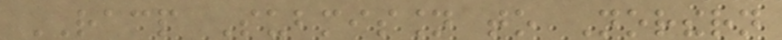RACP Submission to Northern
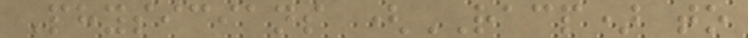Physicians (RACP) to
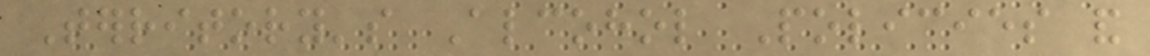Territory's Alcohol Policies and
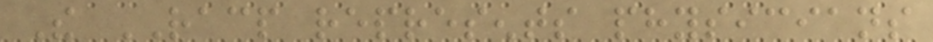The RACP represents physicians
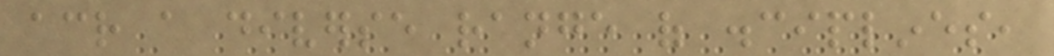across a diverse range of disciplines,
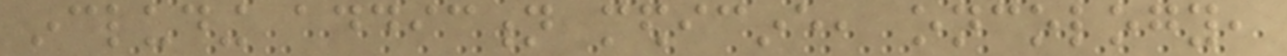including addiction medicine, oncology,
